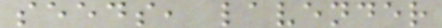seeds, lavender
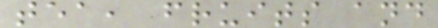tea, fruits and
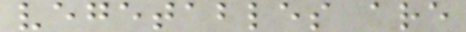vegetables are
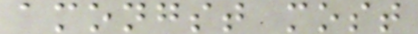amongst most
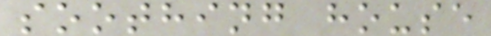soothing house
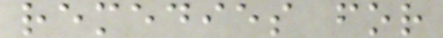remedies for
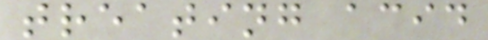treating acid
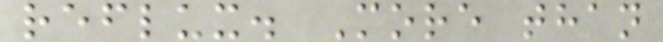reflux. More than
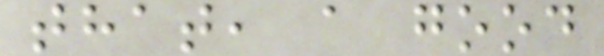that, a good
